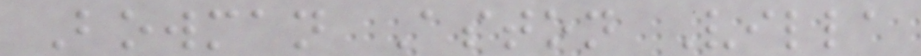Bowman Aston Villa
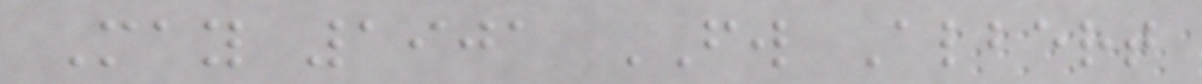May 1901 FW Albert
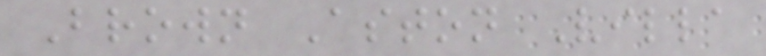Brown Aston Villa
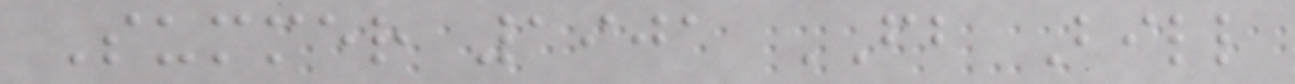Summer 1901 FB Bill
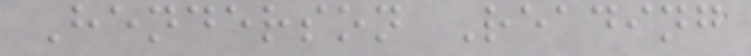Henderson Reading
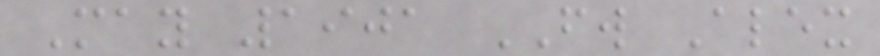May 1901 FW Alex
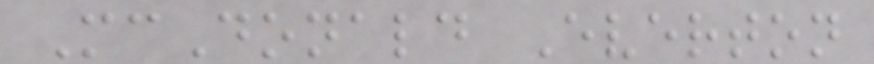McDonald Everton
